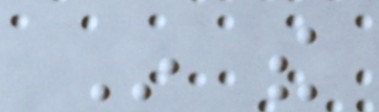In the
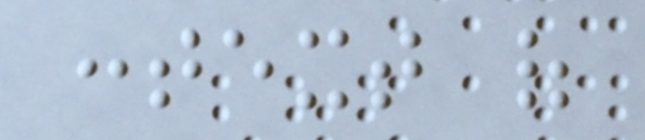context of
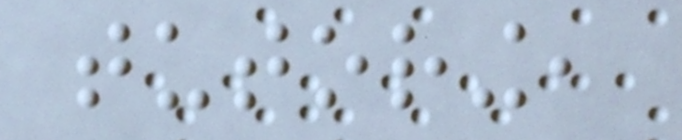tutoring,
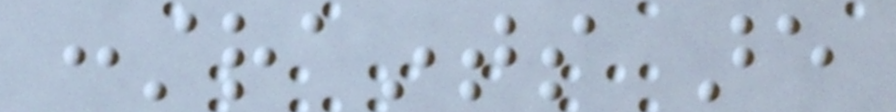constraints are
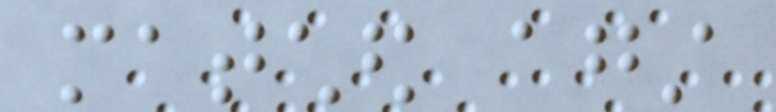matched against
